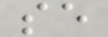se
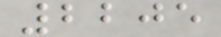2205
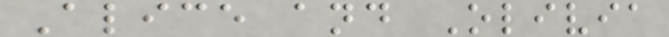Alice and Olivia
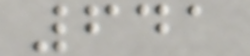641
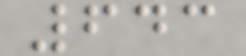643
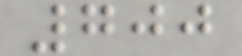700
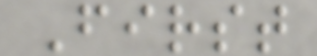First
